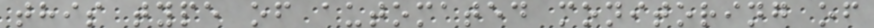this type of automated monitoring of
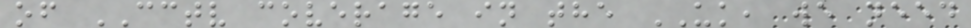of CCTV coverage in the UK, we need
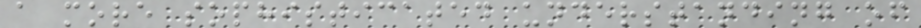a more sophisticated understanding of
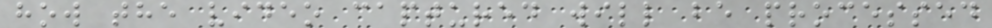how the video captured will be processed
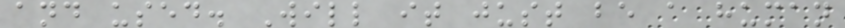and used. Will it just be a human
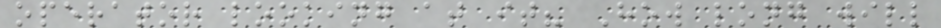operator looking at it? How long will
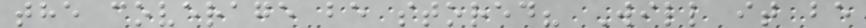the coverage be stored? Will it be
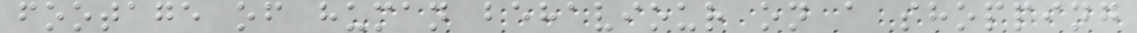footage of human behaviour on a shopping
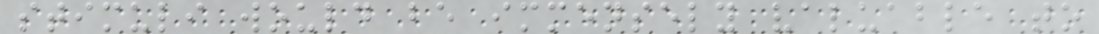stimuli would be immensely valuable to
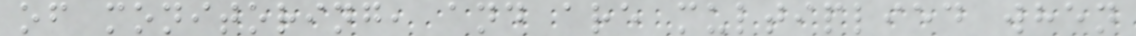of monitoring, and are multiplied when
